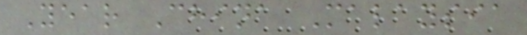Year China Malaysia
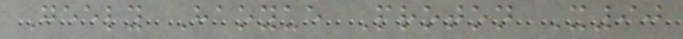Geely Haoyue Proton X90
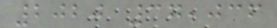2020 37,036
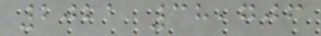2021 38,706
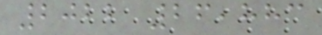2022 26,883
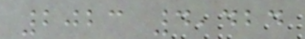2023 4,424
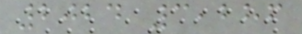2024 3,286
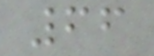66
